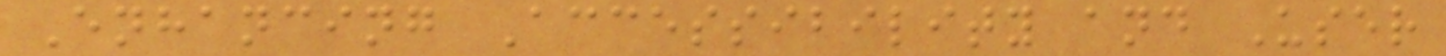Enhancing Accessibility and User
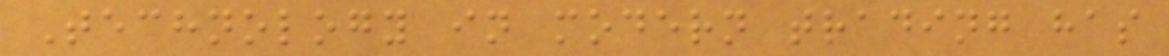Technology in modern trading has
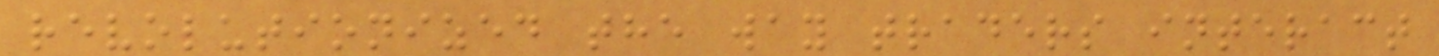revolutionized the way traders interact
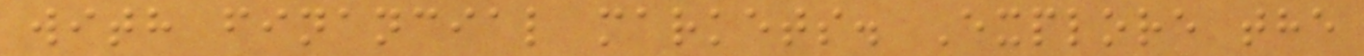with financial markets. Explore the
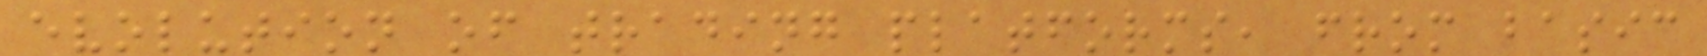evolution of trading platforms, from basic
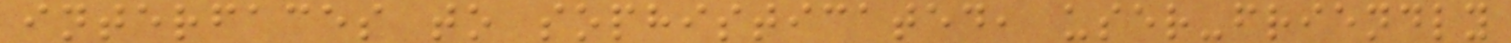interfaces to sophisticated, user-friendly
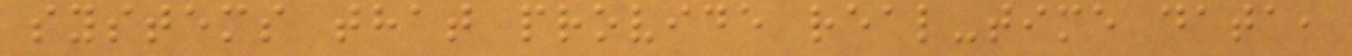systems that provide real-time data,
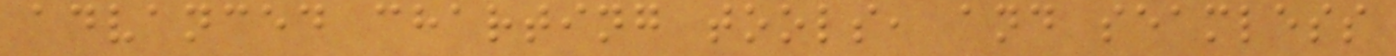advanced charting tools, and seamless
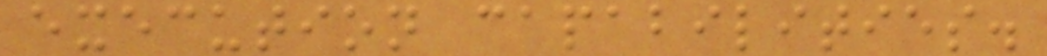execution capabilities.
